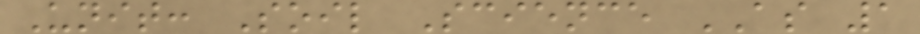Unit: Soil Science AS 1
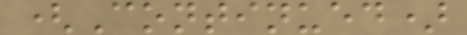(Continued)
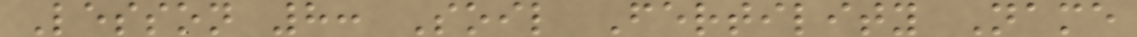Lesson 8: Soil Fertility Name
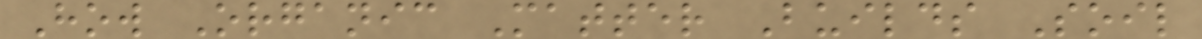How Organic Matter Builds Soil
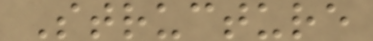Structure
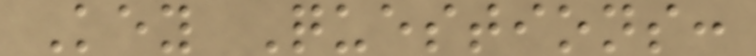Key Questions:
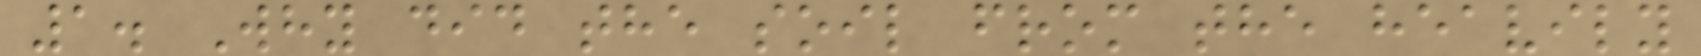1. Why did the soil from the heavily
